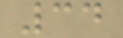34
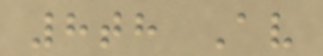8th Av
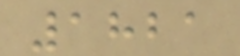1821
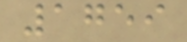1759
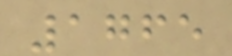1765
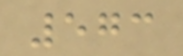573
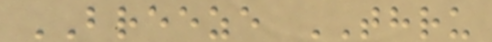BREEZE THRU
